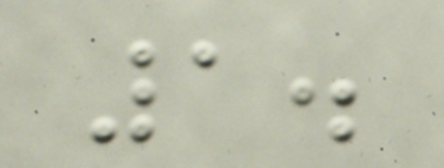1.
